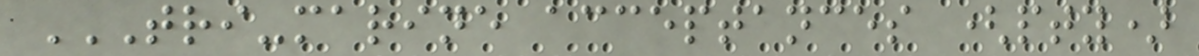TRI-MARINE ACCEPTANCES (PTY)
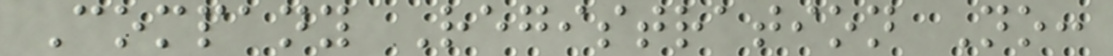Company Registration No:
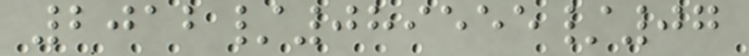2012/089555/07
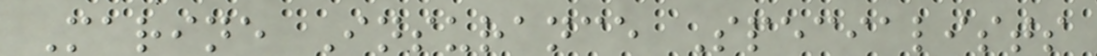Marine Insurance Specialists
